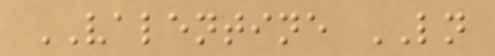VALENTINE LN
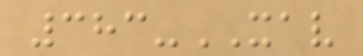383-XAV
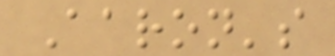Aaron's
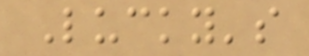Lucky's
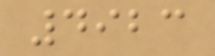4923
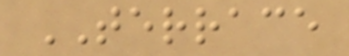TERRACE
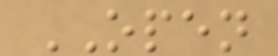OPEN
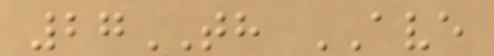27TH AVE
